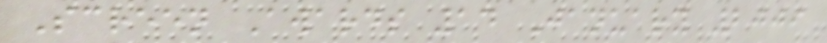Screen Awards 14 January 2009
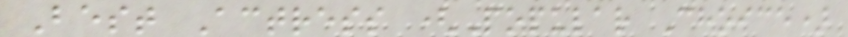Best Actress (Popular Choice)
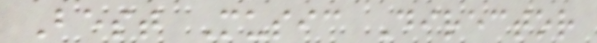Best Music Director
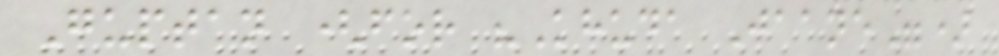Guptan (for "Khuda Jaane")
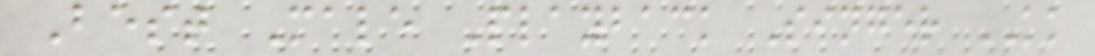Best Male Playback Singer KK
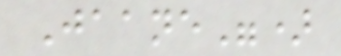Jaane")
